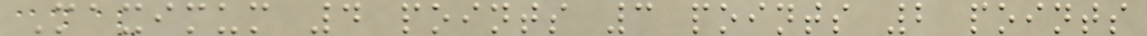Maximum 4 points 3 points 2 points
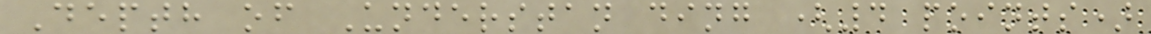Depth of Understan ding (4 points)
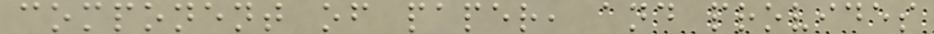component of paper, and provides
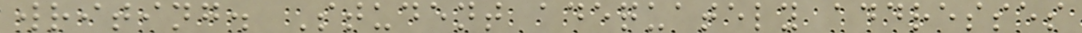writing. Student adequately addresses
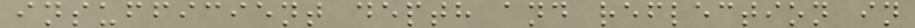insufficient depth and reflection in
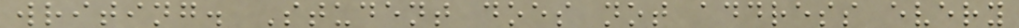writing. Student does not address every
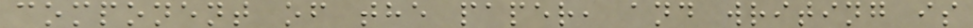component of the paper, and writing is
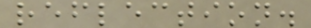reflection.
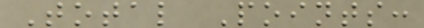Total Points:
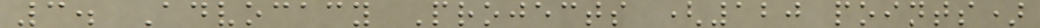3. Advocacy Projects (120 points)
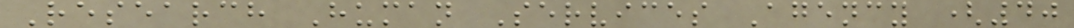Research Human Services Agency (40
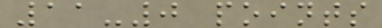11-0 points
